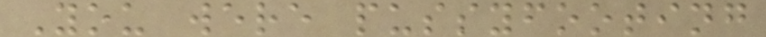You were pussyfooting
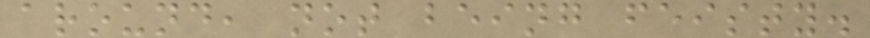around, not being feisty.
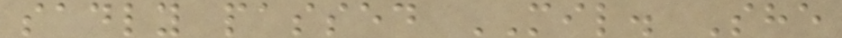sadly passed MIL. She
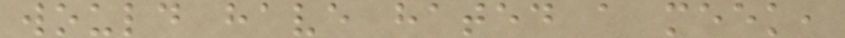would have hated a meek,
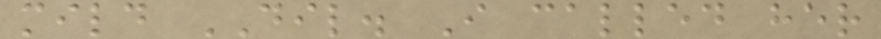mild DIL. I called her
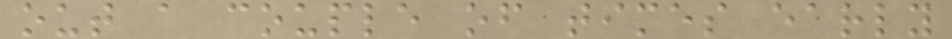out a couple of times early
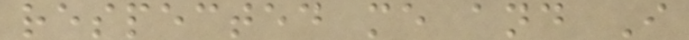respected me and I
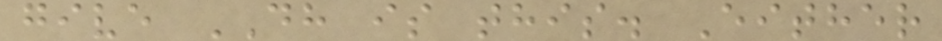give DH is this. Either
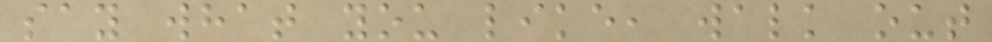say what you like, walk out
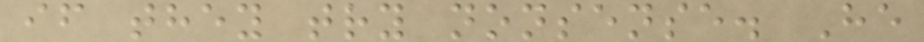if they try nonsense. He
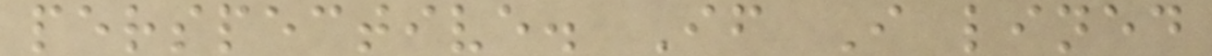perspective. If I lined
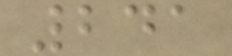241
